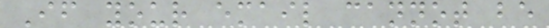If your email cannot be
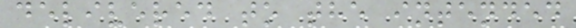delivered to the intended
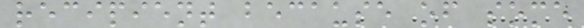recipient because of some
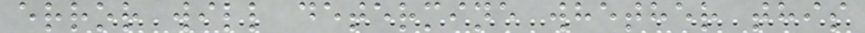error will determine whether this
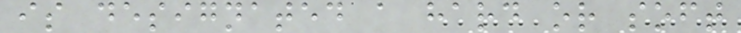is designated a hard or soft
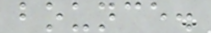bounce.
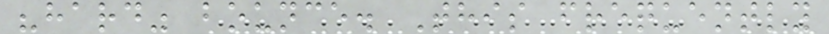"hard" bounce. This frequently
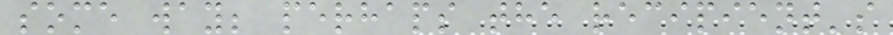some way; perhaps the recipient's
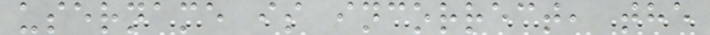username is incorrect, the
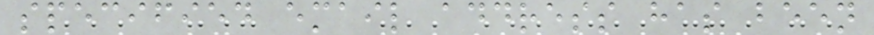specified email address has been
